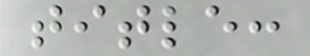title:
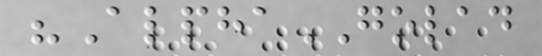"AlphaGOLAD
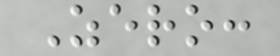Zero:
